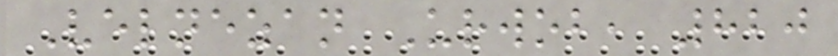Velnezan Urwob, 820
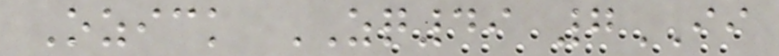Ozick ZQ49 7II
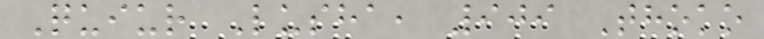Quiur Lusha, 909 Thoko
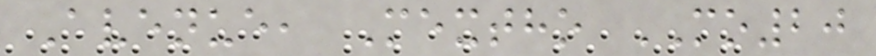Avenue, Mextho MO20
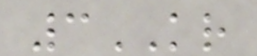3KR
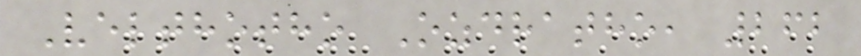Velthotho Ozdratho, 262
